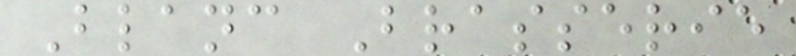Blanc Brasserie
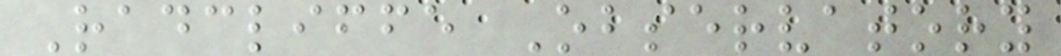Radcliffe Observatory
